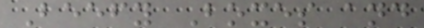Beefy Boxes and
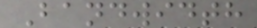Bandwidth
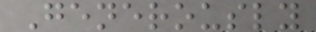Generously
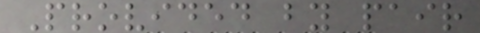Provided by pair
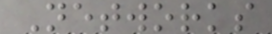Networks
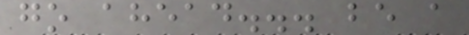go ahead... be a
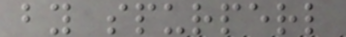by spurperl
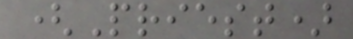(Priest)
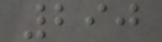290
